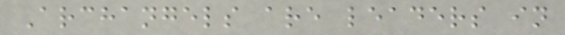Archangels are leaders in
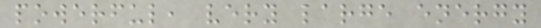powerful, very large energy
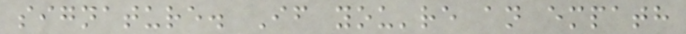signature. If you're an empath
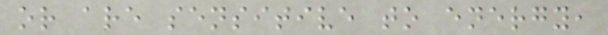or are sensitive to energy,
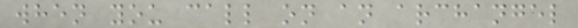when you call on an archangel
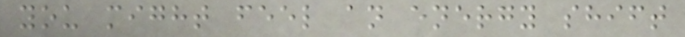you might feel an energy shift
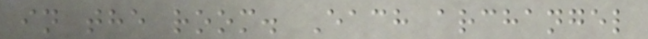in the room. Each archangel
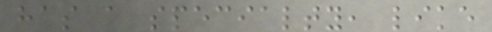has a specialty, like
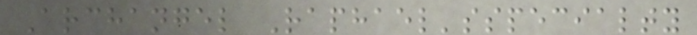Archangel Raphael'sspecialty
